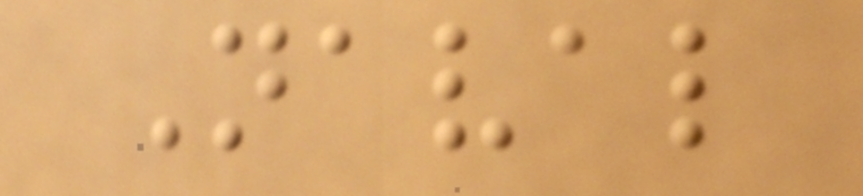Naval
